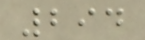294
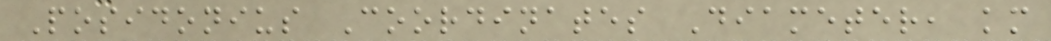Posidonius Coordinates Diameter, km
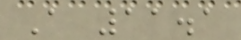A 11.1
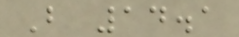B 14.1
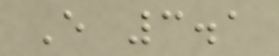E 3.1
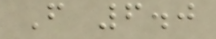F 6.0
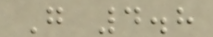G 4.8
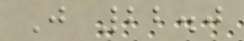J 22.0
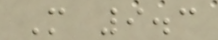M 9.3
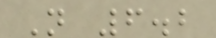N 6.2
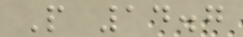P 14.7
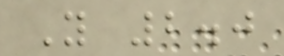Y 2.0
